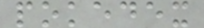pokedex
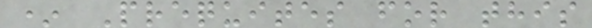* Prequites for this
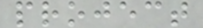project
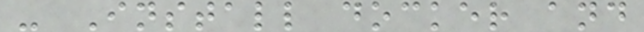- Install docker and
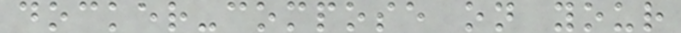docker-compose on your
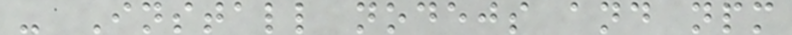- Install nodejs and npm
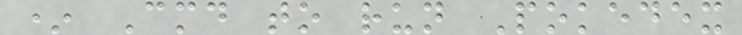* Cmd to run Pokedex
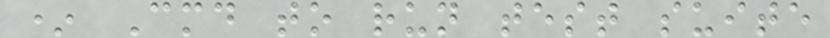* Cmd to run test suite
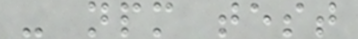- npm test
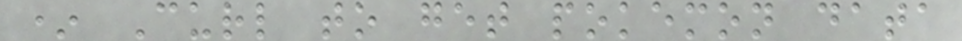* Curl to get pokemon data
